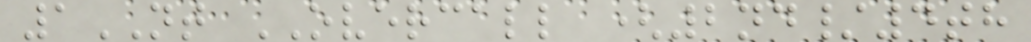1NT OVERCALL (2nd/4th
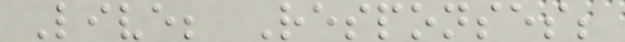Live; Responses;
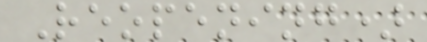Reopening)
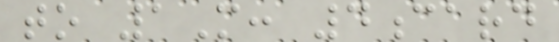to 1M: 4card
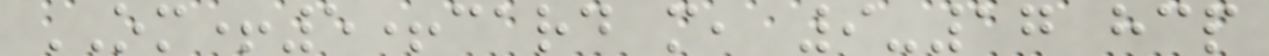OM+5+card m, 9-17 hcp
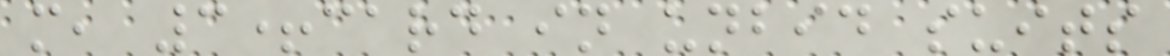m, 3+card in unbid suits
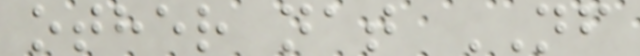other nat NF
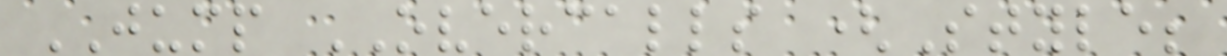JUMP OVERCALLS (Style;
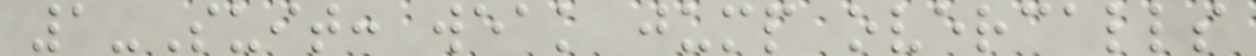1-Suit: weak jump overcalls
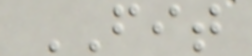FIT
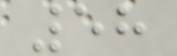58
